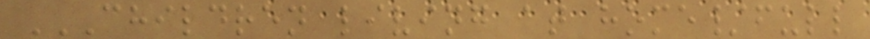CHILDREN LIVING AT HOME/FULL
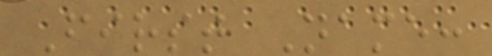First Name:
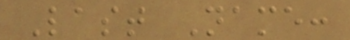Last Name:
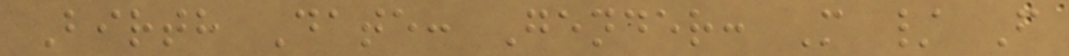Birth Date: Gender: M / F
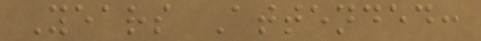Years Attended:
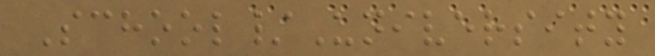School/University
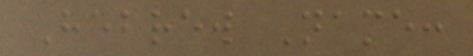Hebrew Name:
